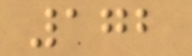172
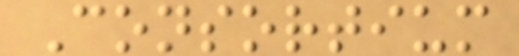Consortium
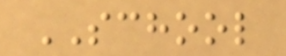SCHOOL
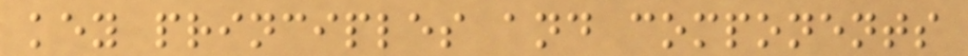key principles and components
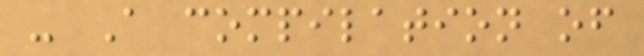- A compilation of
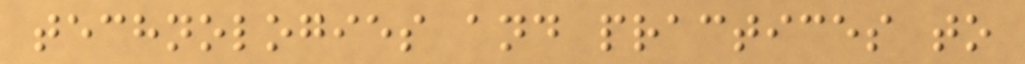technologies and practices to
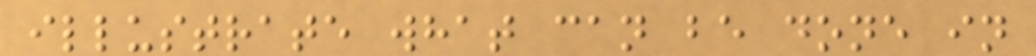illustrate what can be done in
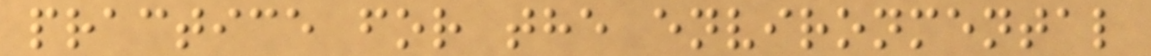practice for the environmental
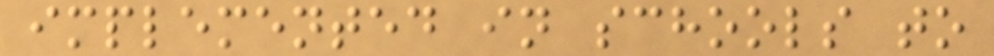implemented in schools to
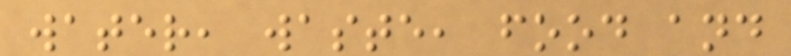water, waste, food and
